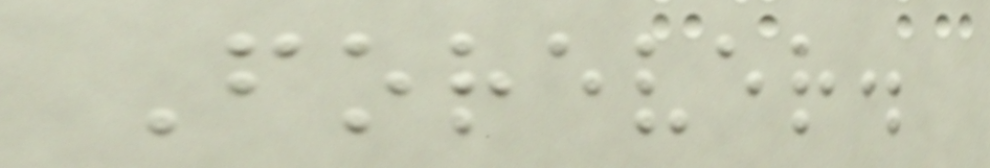Forever.
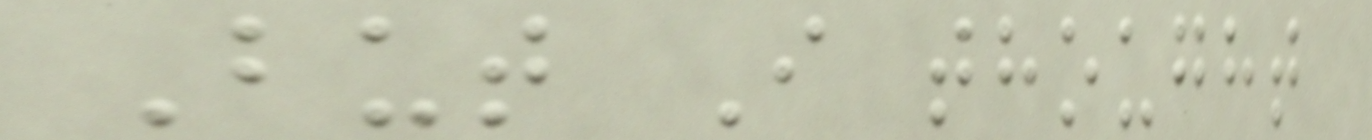But I thought
